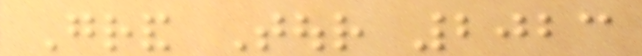Grand Tour 2023
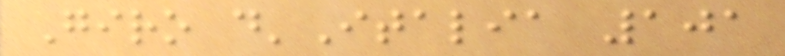Giro d'Italia 101
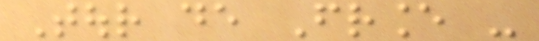Tour de France -
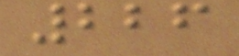226
